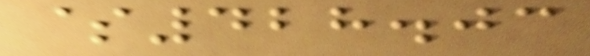$428.03
